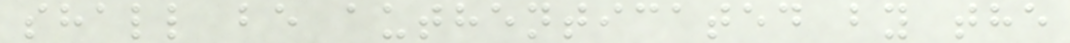shall be authenticated by the
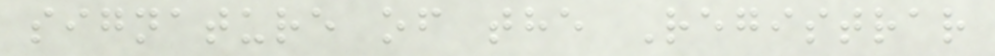signature of the Registrar
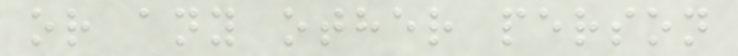or any other person
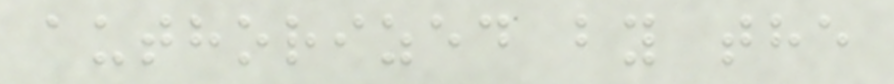authorized by the
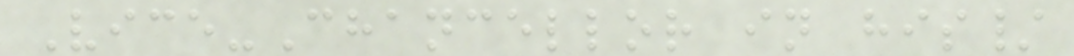Vice-Chancellor in his/
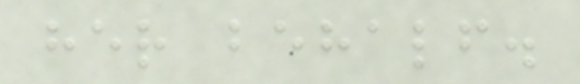her behalf.
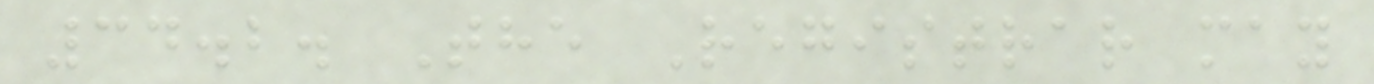34.2. The Registrar may
